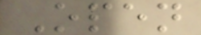Open
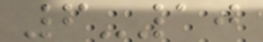6-10
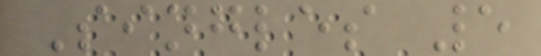Singles 5
